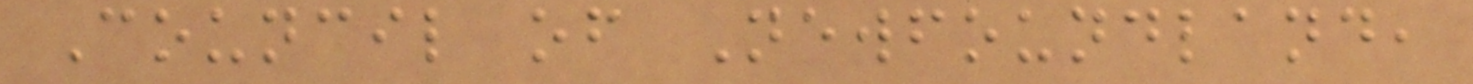Council of Newfoundland,
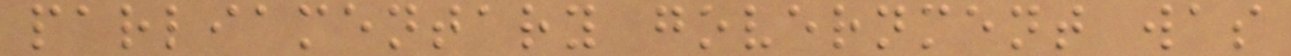parliamentary government was
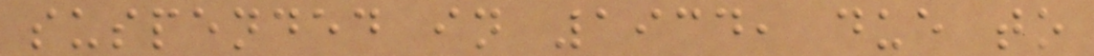suspended in 1934, due to
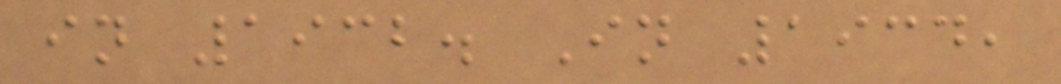in 1932. In 1934,
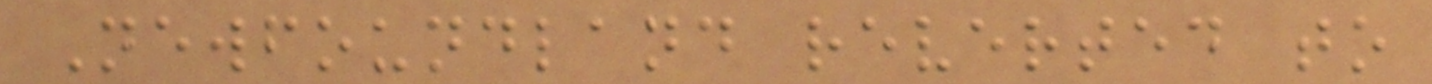Newfoundland reverted to
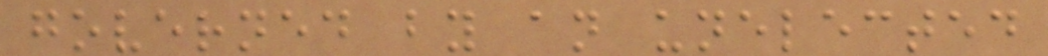governed by an unelected
